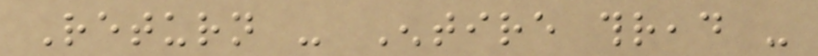Return - Entire thread -
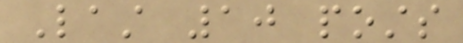Last 10 posts
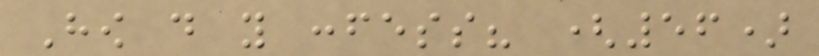How do you confess? (56)
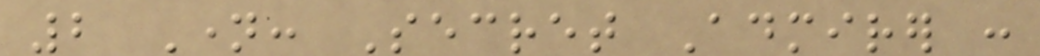2 Name: Secret Admirer :
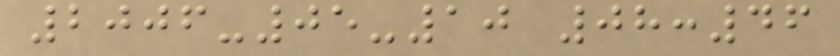2006-05-10 08:46
